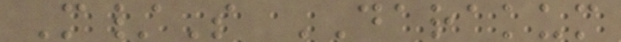M/S DARAKUM
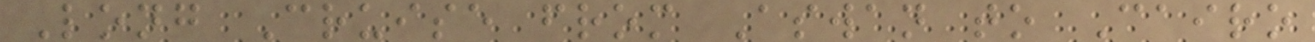Long Cruise from Aswan to Cairo
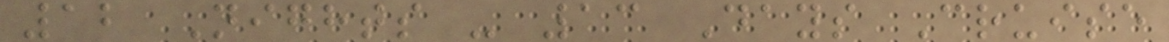12 Nights - 13 Days Cruise
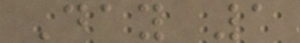Day 1
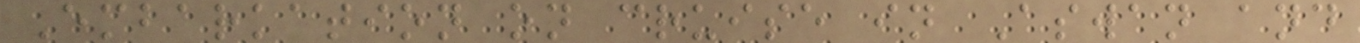Embarkation on cruise in Aswan and
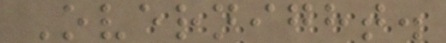Overnight.
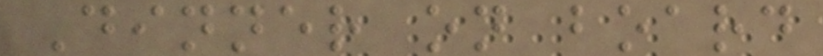Dinner on board
